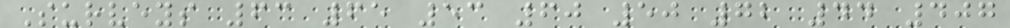Surveys 63 65 53 60 50 72 44 407
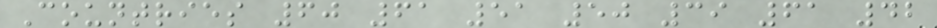Countries 60 61 51 50 39 61 42
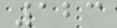123
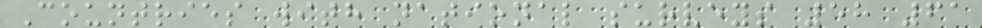Countries with national surveys 58 61
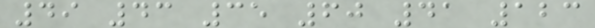49 43 35 60 41 123
